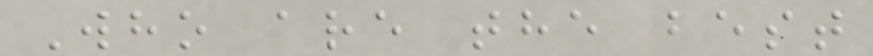Who are the best
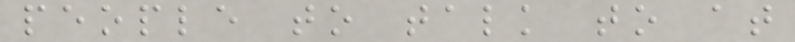people to talk to at
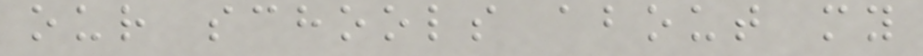our schools about my
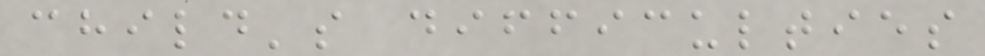child's difficulties
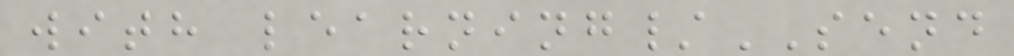with learning/SEND
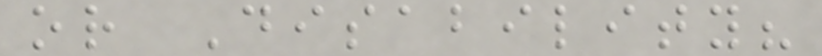or Disability?
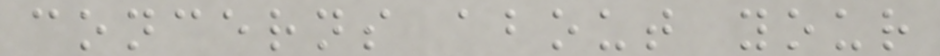concerns about your
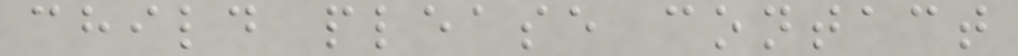child please contact
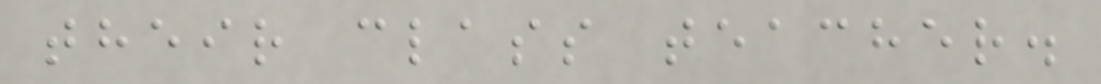their class teacher.
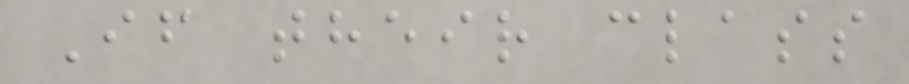If their class
